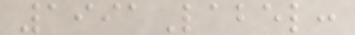1991Label:
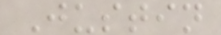Justin
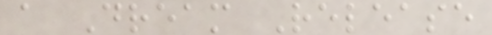a Dream Release
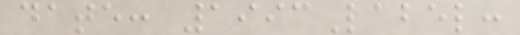date: 1993Label:
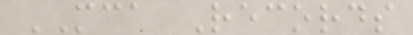MCA Records
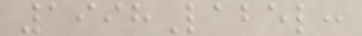1998Label:
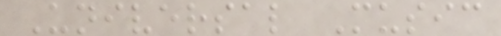Universal Music
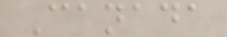Canada
